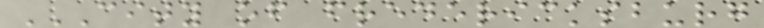CITY OF FREDERICKSBURG
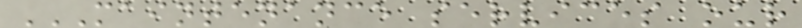MAINTENANCE SERVICES OUR
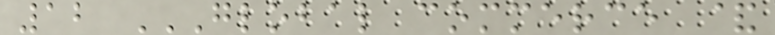12 GLOBAL COMMERCE &
